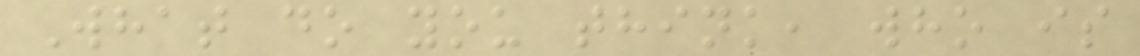What do you think, who is
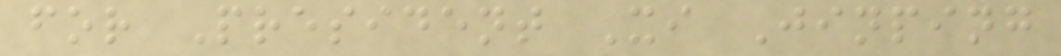for President Xi Jinping
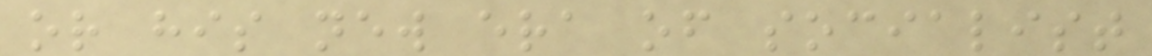or his new era of socialist
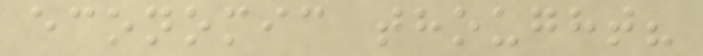economic thought?
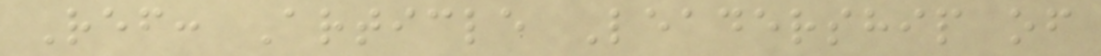Ref: Article Leadership of
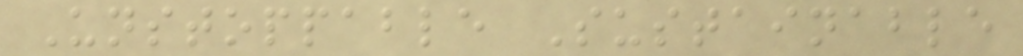Unstoppable Sustainable
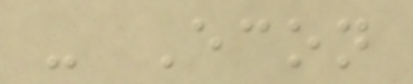- Econ
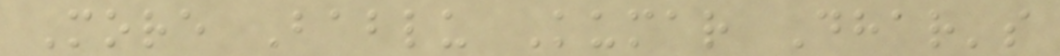More Bablu Kumar Dhar's
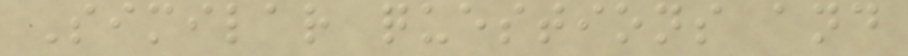Similar questions and
